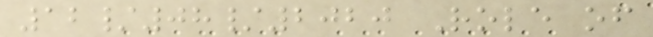12/08/2020 Role of
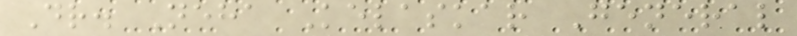Dr. Neha Kelaskar General
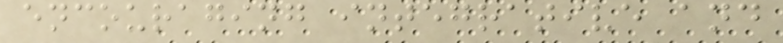encouraging integrative and
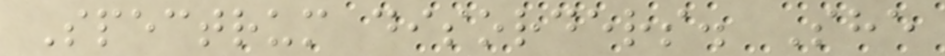Spectrum disorders. She
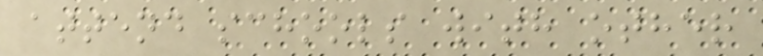attend schools with other
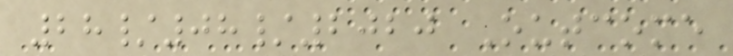28/08/2020 Outcome
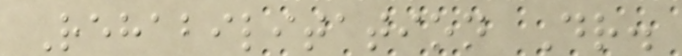Rehabilitation Dr.
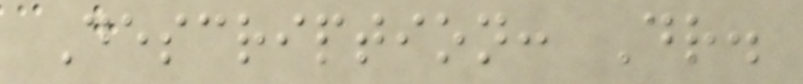Description: Dr.
